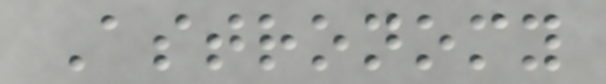Astronomy
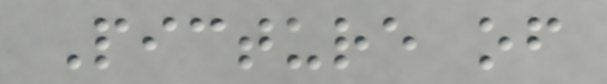Picture of
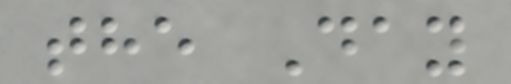the Day
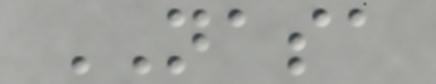NASA
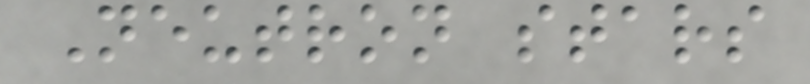Neutron stars
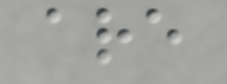are
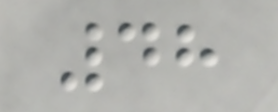48
